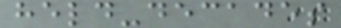held-decades
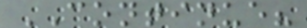CONTINUE?
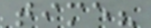time?
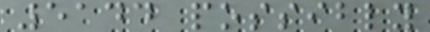5144 possibly
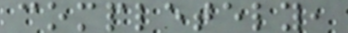completely,
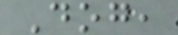Dog,
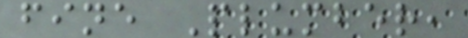fine Plumber,
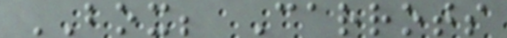BOX; Carrots
